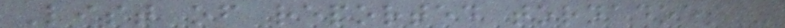List of reported tornadoes -
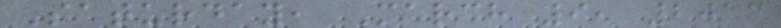Saturday, March 9, 2013
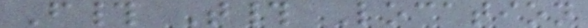F# T# Location
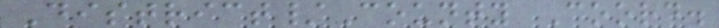District/County Coord.
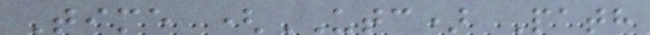Time (UTC) Path
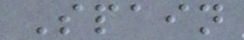Spain
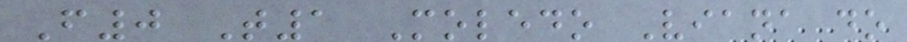F0 T1 Moledo Viana do
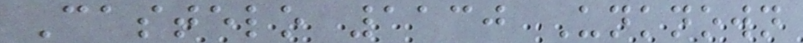Castelo 1130 Unknown
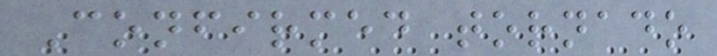Confirmed tornado
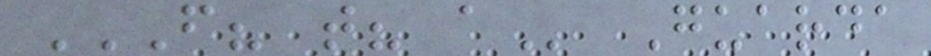F? T? A Guarda
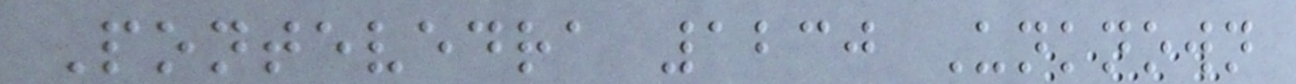Pontevedra 1230 Unknown
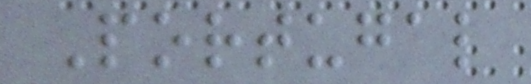Portugal
